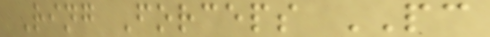Ring Forceps PC
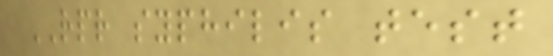RPR syphilis test
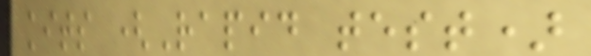kits (Rapid test)
